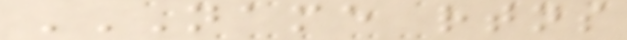NAME RTNS
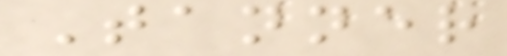Tanner
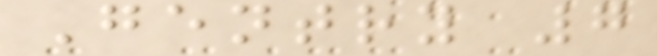Gentry 7
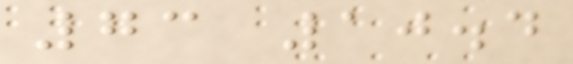73 10.4
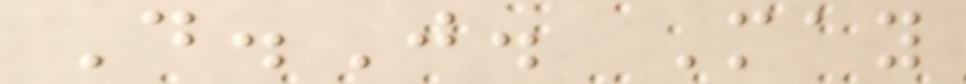D.J. May
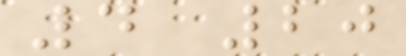4 20
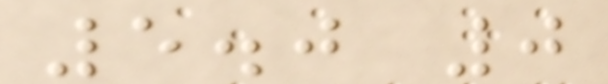5.0 0
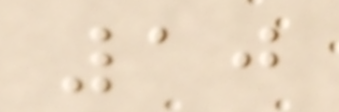10
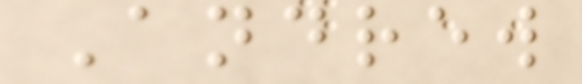Andrew
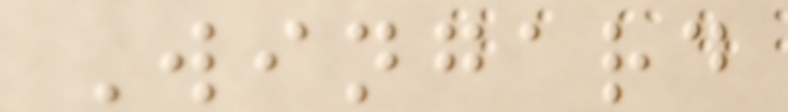Wingard
